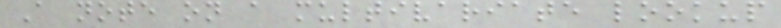A note on a multivariate lookup
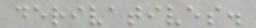derivatives.
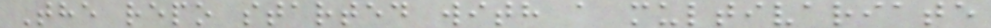The repo started with a multivariate
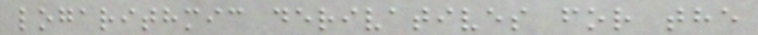logarithmic derivatives for the
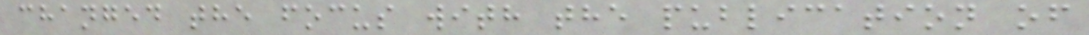changed the focus with the publication of
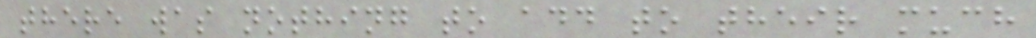there was nothing to add to their much
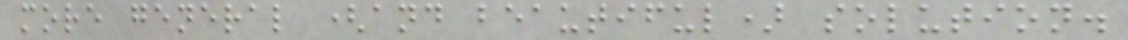more general (and beautiful) solution.
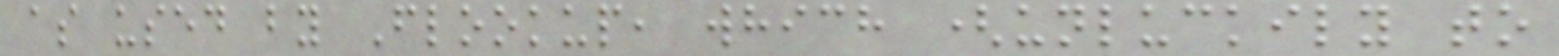as used by Flookup, which (unluckily to
